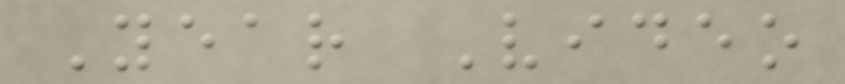Year Video
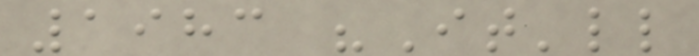1983 "It'll
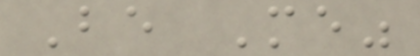Be Me"
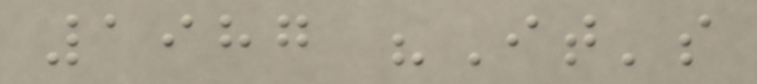1987 "It's
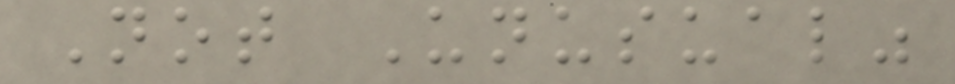Not Unusual"
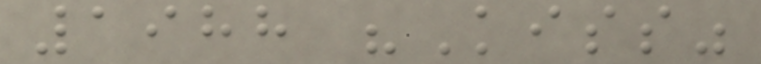1988 "Kiss"
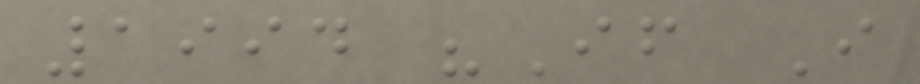1994 "If I
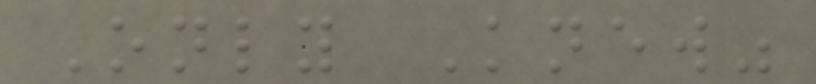Only Knew"
